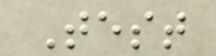Test
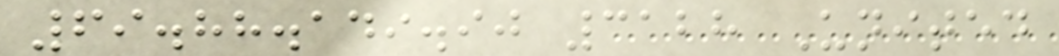69.88.149.90 3128 United
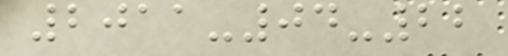2011-04-22
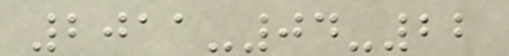2011-04-22
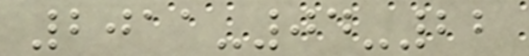2011-04-22
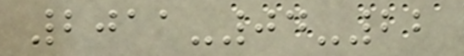2011-04-22
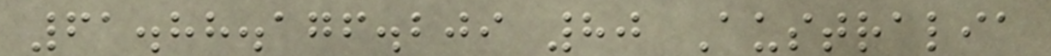61.88.176.209 80 Australia
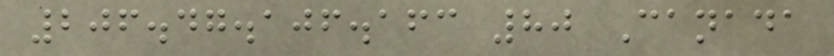206.47.106.163 80 Canada
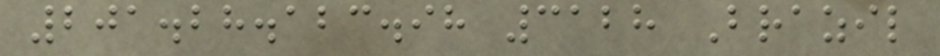201.28.123.98 3128 Brazil
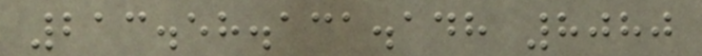213.58.131.148 8080
